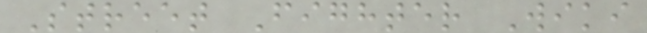Street Fighter Wiki
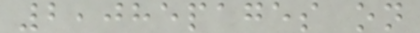2,085pages on
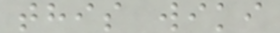this wiki
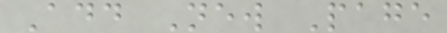Add New Page
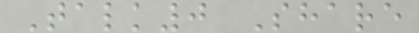Talk0 Share
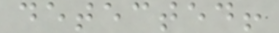detected!
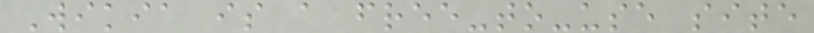Wikia is a free-to-use site
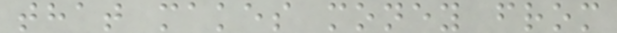that makes money from
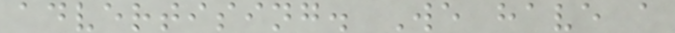advertising. We have a
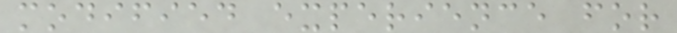modified experience for
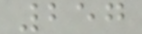257
